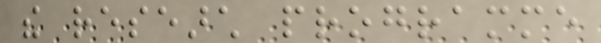the research programme
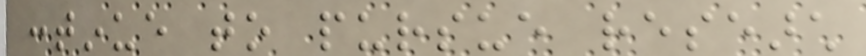continue to pursue research
